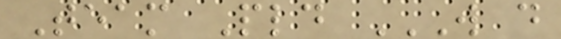Team Pld W D
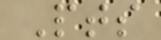Pts
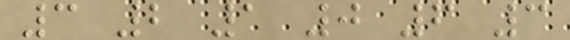3 2 1 0 6 3
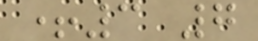+3 7
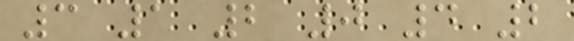3 1 2 0 4 2
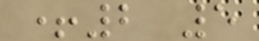+2 5
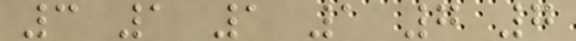3 1 1 1 7 7
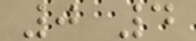0 4
